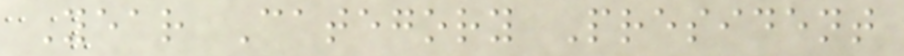Year Category President
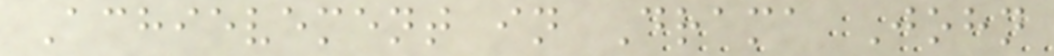Achievement in Drama John
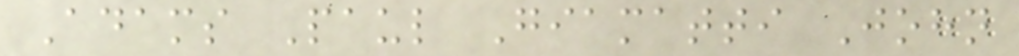Adams Paul Giamatti John
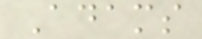Adams
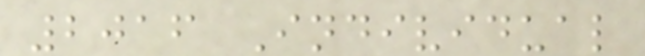2016 Individual
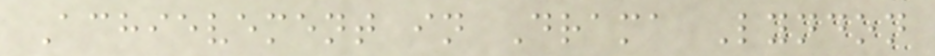Achievement in Drama Lyndon
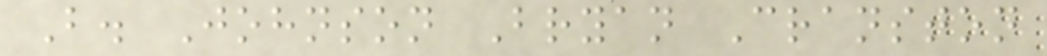B. Johnson Bryan Cranston
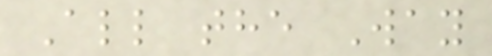All the Way
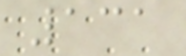131
